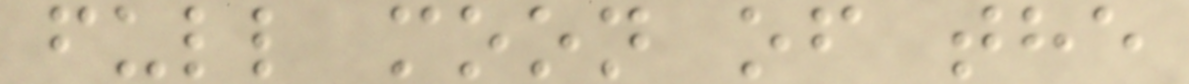full moon of the
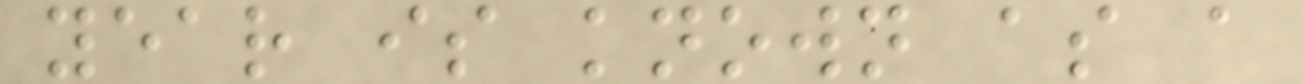year is known as a
